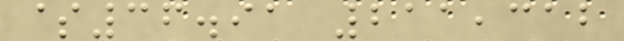$36.91 211,312
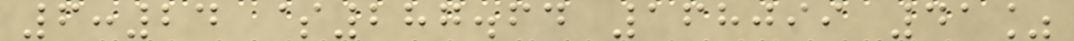6:24 $287.64 168099 41%
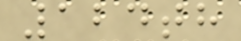124th
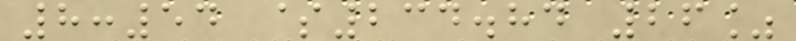8:54 $234.84 26%
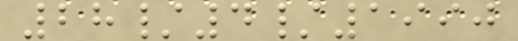28/4/1990
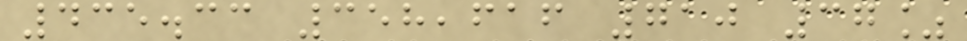435.33 358,616 710 37%
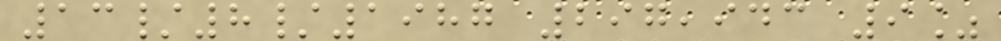13/8/1987 297,943 9%
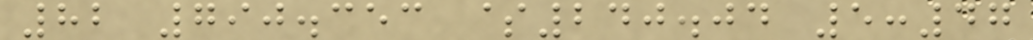82 790.353 $240.04 5:47
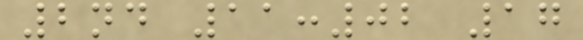2nd 11:02 17
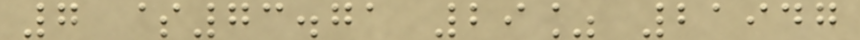7 $73.71 29% 21947
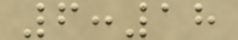6:18
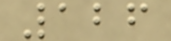126
